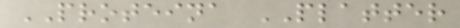PROTEINA PLATTER
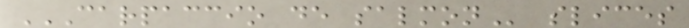CARPACCIO DE SALMON slices
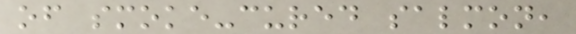of smoke-cured salmon,
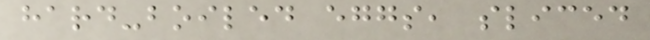hard-boiled eggs, sliced
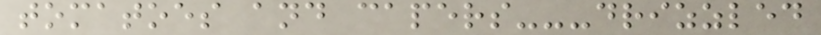tomatoes and capers---drizzled
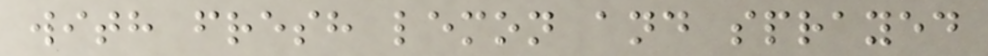with fresh lemon and sprayed
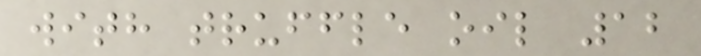with truffle oil 12
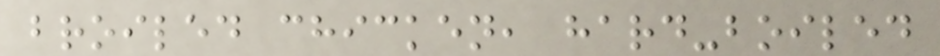broiled chicken, hard-boiled
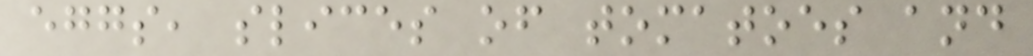eggs, slices of tomatoes and
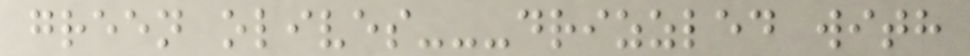green olives---drizzled with
